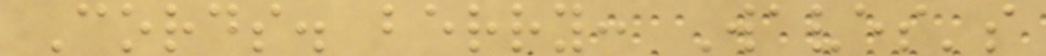Cords. berry: Waves's
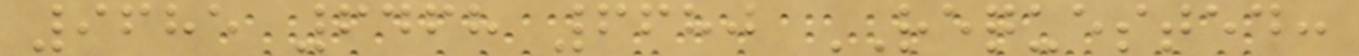9685 6468 6680 REQUESTED:
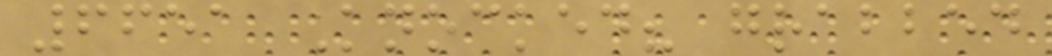6651 Knocked? grabbed
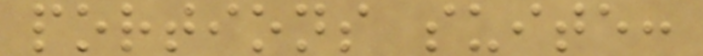portions suite:
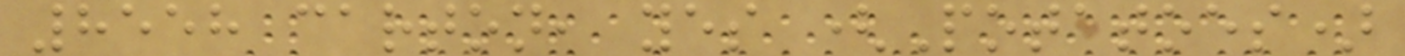8558 carton, yes (Potatoes)
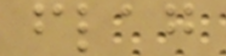flag
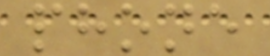phone
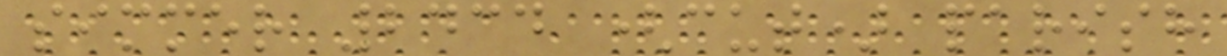simmer 2434 (cut) parish
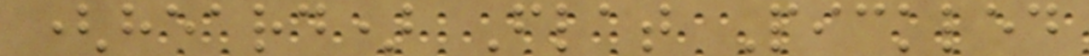(heard) Flat Pickled
